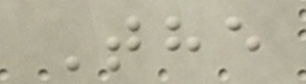The
